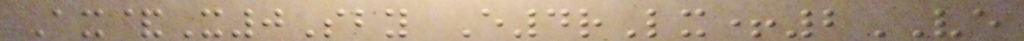Ax&X0Sby E4rLx+2VE
